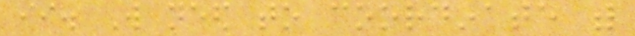ii. Will need to coordinate with
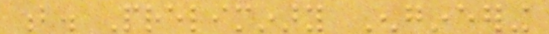b. Preliminary Engineering
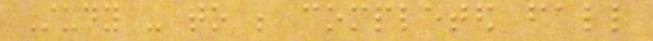Study - to be completed fall
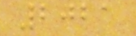2021
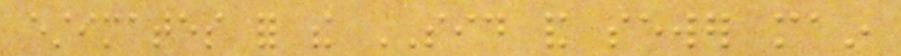estimates for the SID and sewer main
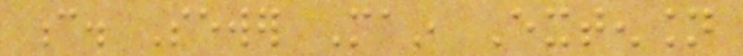c. Sewer Main Extension
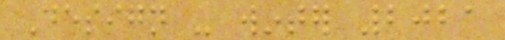Design - winter 2021
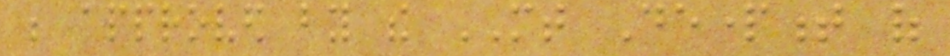be approved by the MT Department of
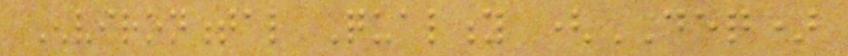Environmental Quality (DEQ)
